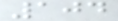104
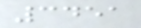3451
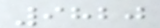9820
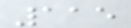115
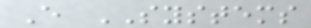E SYSTEMS
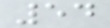54
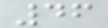46
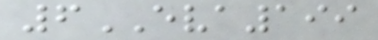6EVA199
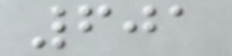601
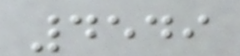4549
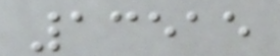13515
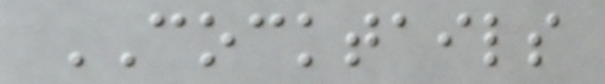COCKTAILS
